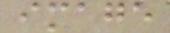image
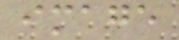image
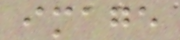image
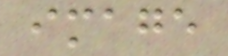image
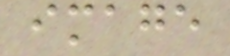image
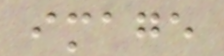image
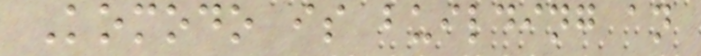Komodo is building an
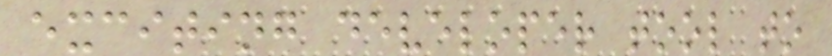exciting developer tool to
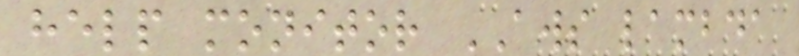help monitor AWS lambda
